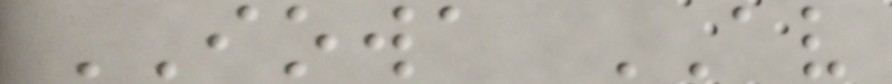IOWA AV
